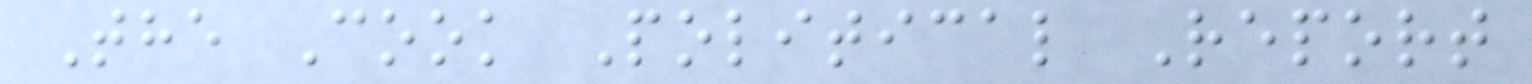The Cook Political Report
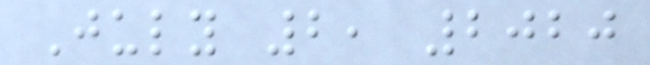July 2, 2020
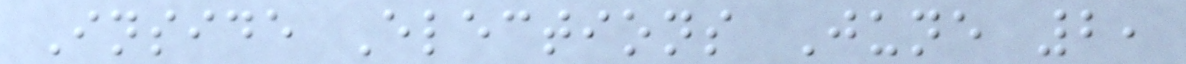Inside Elections June 2,
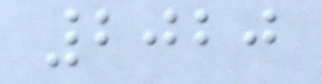2020
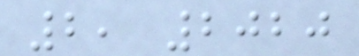2, 2020
